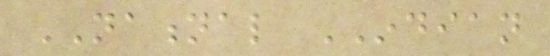NATIONAL INDIAN
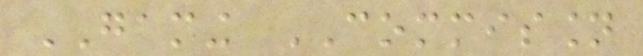GAMING COMMISSION
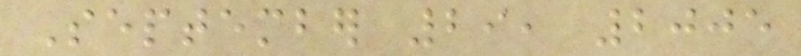September 29, 2005
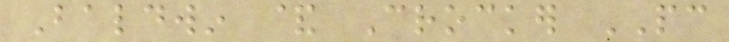Baldwin & Crocker PC
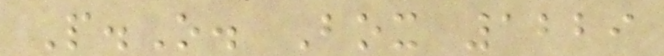P.O. Box 1229
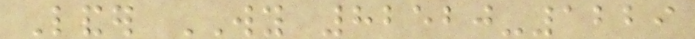Lander WY 82520-1229
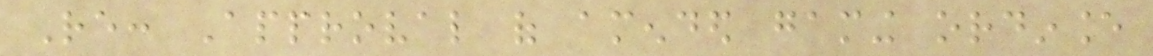Re: Approval of amended gaming ordinance
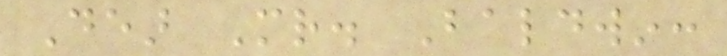Dear Mr. Baldwin:
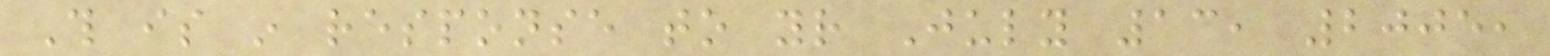This is in response to your July 13, 2005,
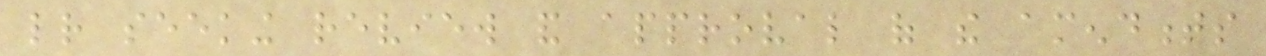letter seeking review and approval of the amendments
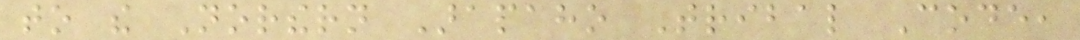to the Northern Arapaho Tribal Code,
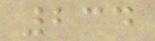234
